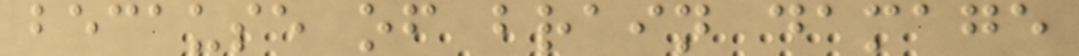because of brain damage
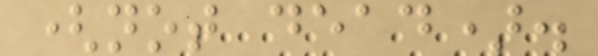(not dead).
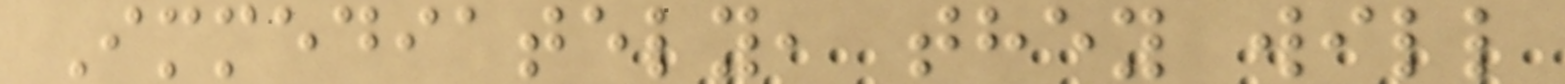Immediately, they will
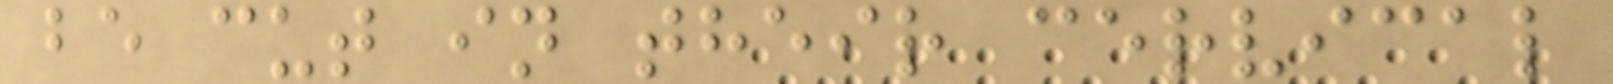be cut in their cervical
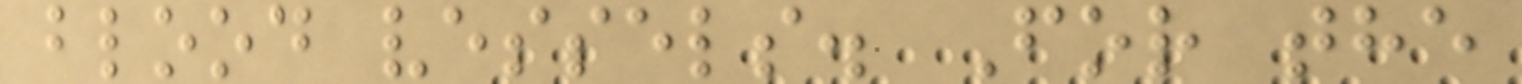blood vessels. For the
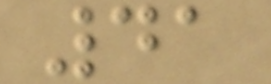41
